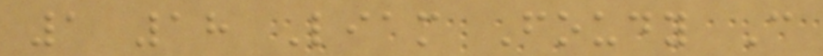1 18 Liam Foudy C
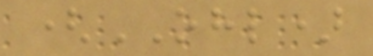(OHL)
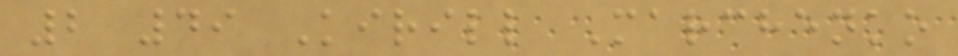2 49 Kirill Marchenko
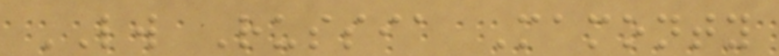LW Russia Mamonty
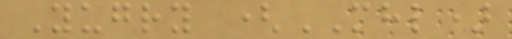Yugry (MHL)
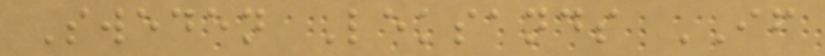Sweden Leksands IF
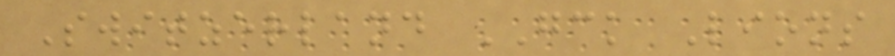Switzerland GCK Lions
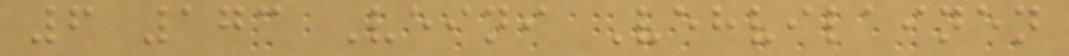6 173 Veini Vehvilainen
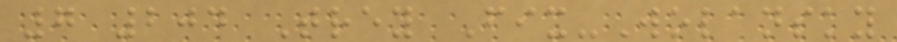7 204 Trey Fix-Wolansky
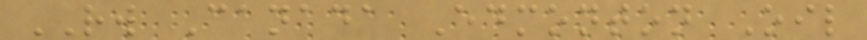RW Canada Edmonton Oil
